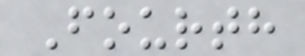Fourth
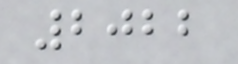2022
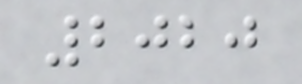2020
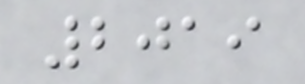2019
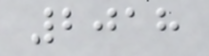2018
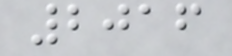2016
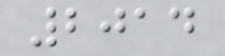2014
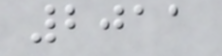2011
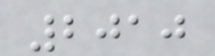2010
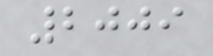2009
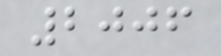2006
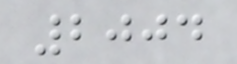2004
